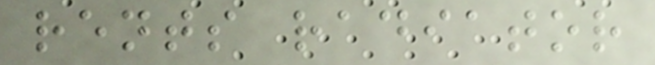rents radiator
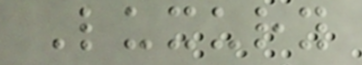Luxury
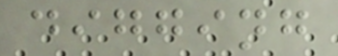digging
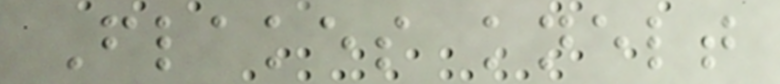Flakes knelt
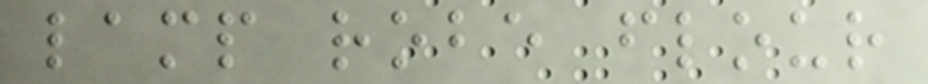lamp robe flour
